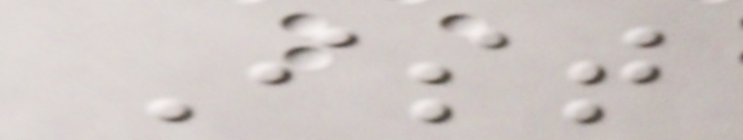Ist
